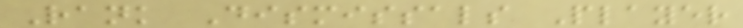Rank Dismissals Player
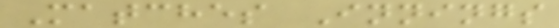Matches Innings
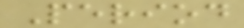Period
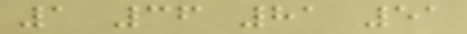1 36 81 51
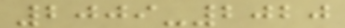2009-2020
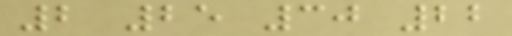2 25 30 22
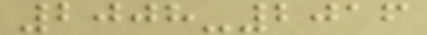2008-2016
